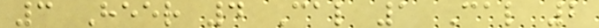3 Heer 4 Cal 1 Cal 2
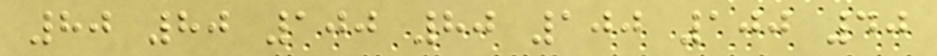80 80 100 80 100 100 40
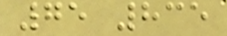75 835
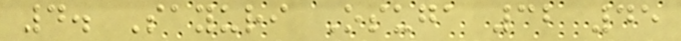4. Sayuri Osuga 32 45
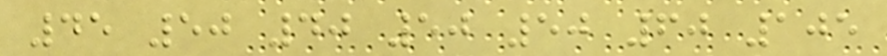45 50 40 50 50 60 105
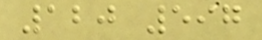120 597
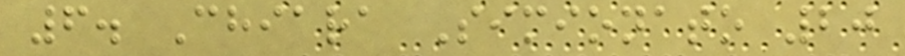6. Chiara Simionato 20
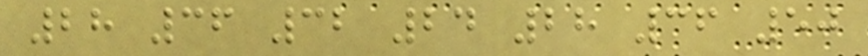28 36 32 24 28 36 50
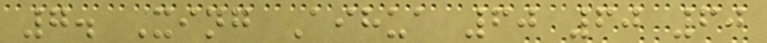7. Xing Aihua 60 60 60
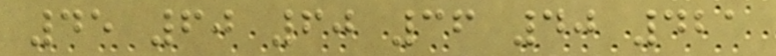45 60 60 36 40 421
